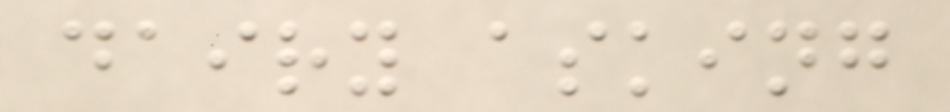dairy asking
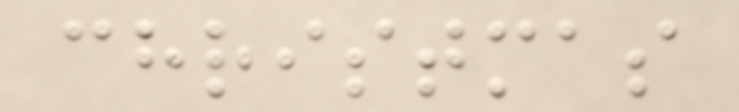christmas
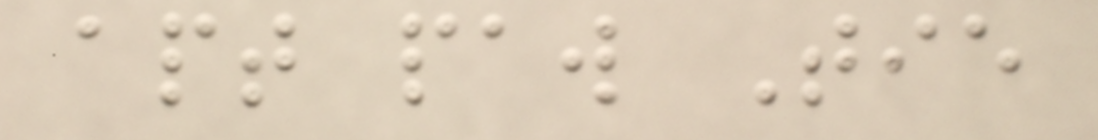apt paw Tie
